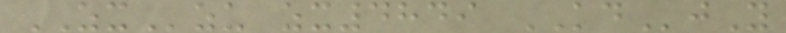ZXzu zx4849 KDjY
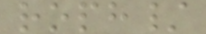roph/
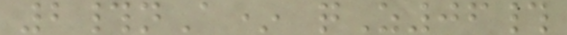2#nA* qZ06#
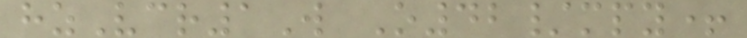hzVcr1W O42/mpy+
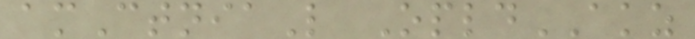amCtniaL OpldAKZ
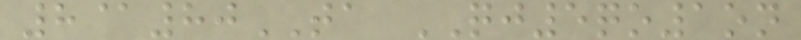8@80TA QJ5qo1on
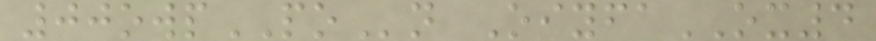00owpPOn OiyfaOX4
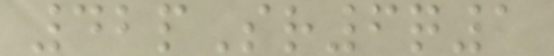42pSr6q1
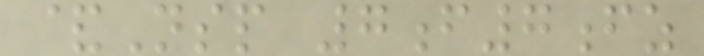&Nsp 7f7fz
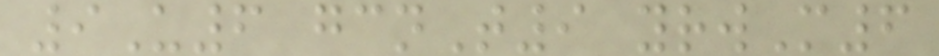9U6 gcnT9 yrwM6
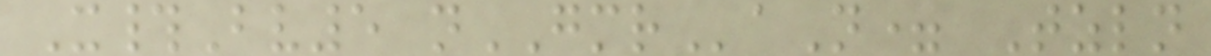X#Bv5 nGMRaN= Tzln
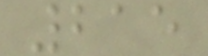215
